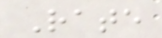Rate
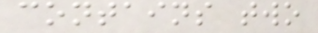contains two
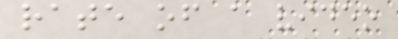rate of a video
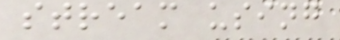stream using
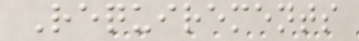Requirements
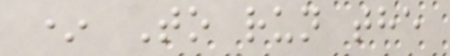* To run the
